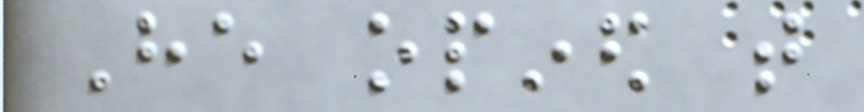He opined that
